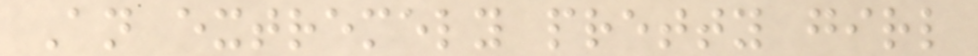An extremely pretty girl
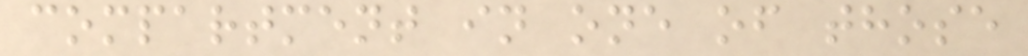compartment in one of those
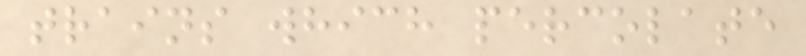trains which percolate
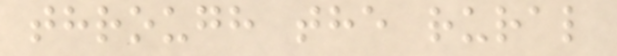through the rural
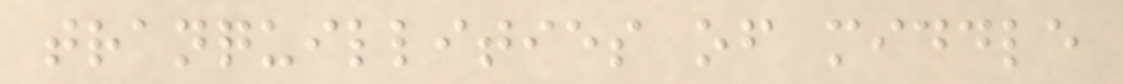tranquillities of middle
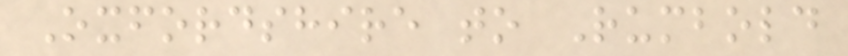Oxfordshire to Rumbold
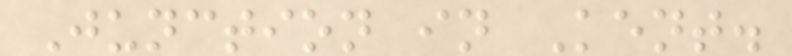Junction in Kent.
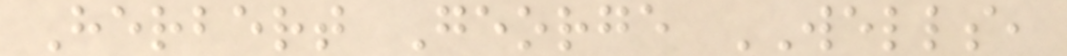Herbert George WELLS,
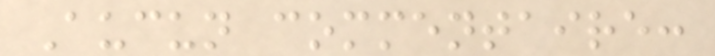Aucun commentaire:
